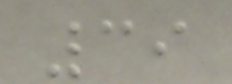39
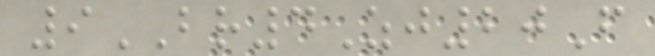9BR4Zj20F
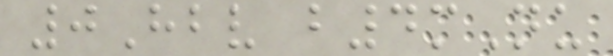0Hbv b4mNu
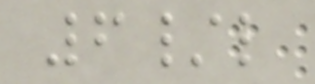6/l
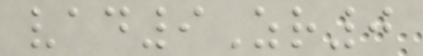vad9Zr0
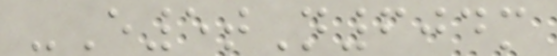-E5tN604m
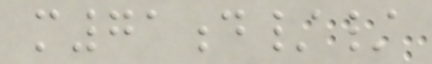m71d//
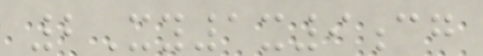2Xy1x9cg
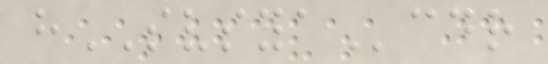hSVSYAcdr
